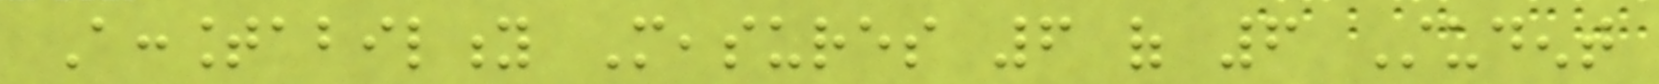Accountability Measures 6 of 6 Student
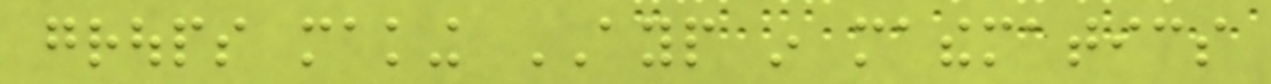groups making AYP in mathematics
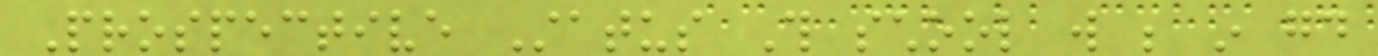Prospective Status This school will be in good
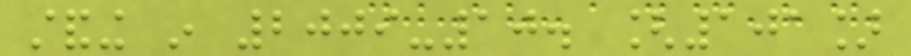standing in 2009-10. [101]
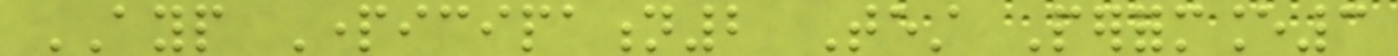AYP Participation2 Test Performance3
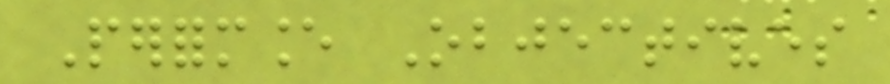Performance Objectives
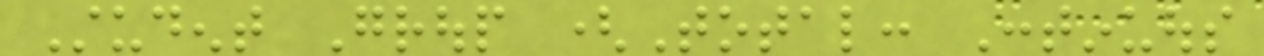Student Group (Total: Continuous
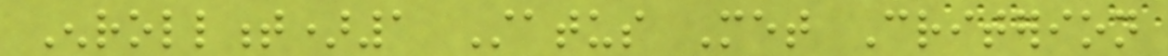Enrollment)1 Status Met Criterion
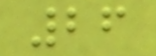26
